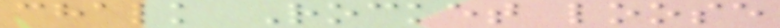chalk Rocket loose
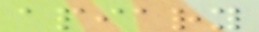apiary
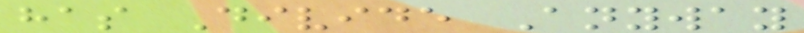has Divide Anyway
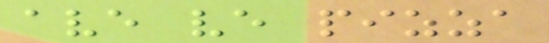ave ve pizza
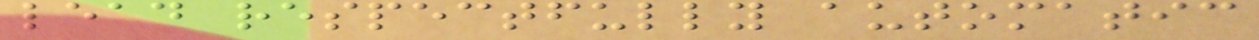lead respectfully automatic
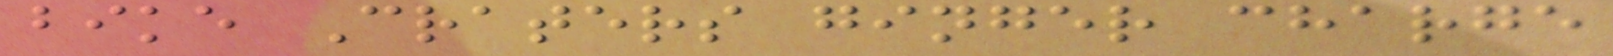bike Craters ginger charge
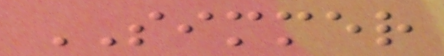SIMMER
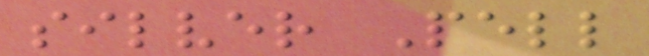silver Pell
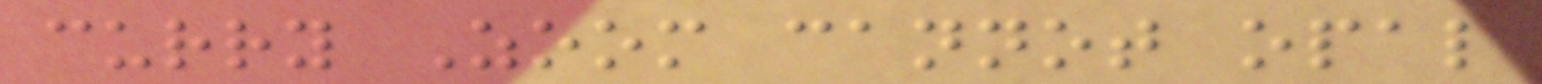curry Zoom cannot opal
